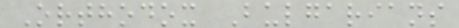Orthodox Bulgarians
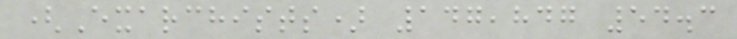(Exarchists) 147,847 54.3
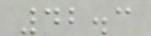42.3
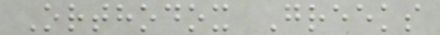Orthodox Greeks
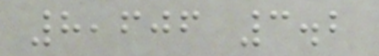8,606 3.2
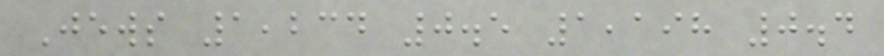Jews 1,234 0.5 1,198 0.4
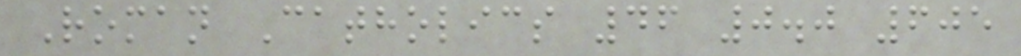Roman Catholics 46 0.0 605
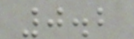0.2
